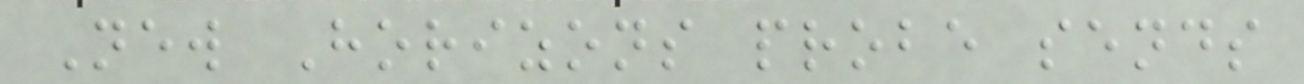New Horizons probe sends
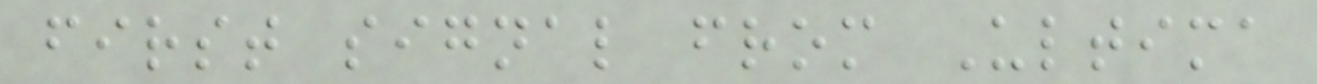first signal from Ultima
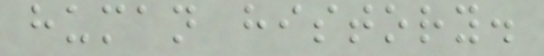human history.
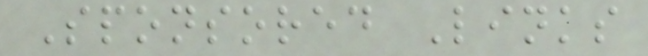Sponsored Links
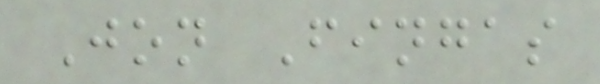Jon Fingas
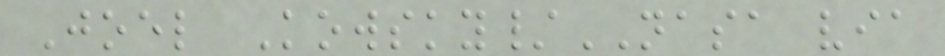Joel Kowsky/NASA via
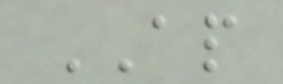AP
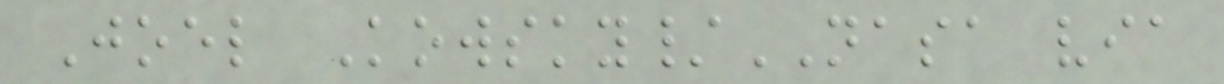Joel Kowsky/NASA via
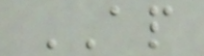AP
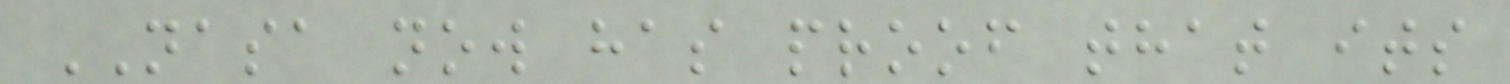NASA now has proof that its
